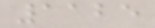1125
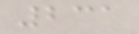231
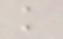k
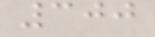300
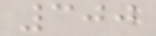300
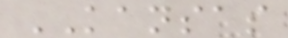KANSAS
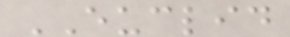EUCLID
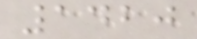1420
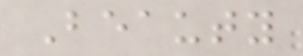Beauty
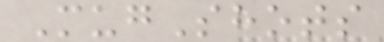MugShots
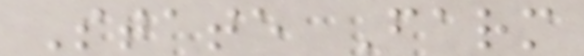State Farm
